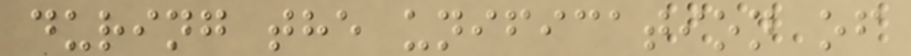during the unification of
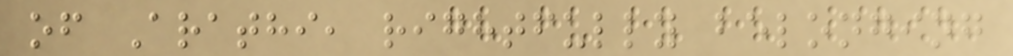of Arathi, rightfully belonging
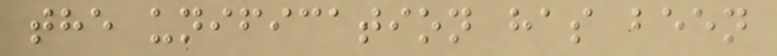the unification has been
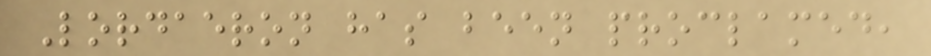Lordaeron has been proclamed,
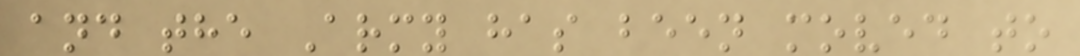and the Army has been moved to
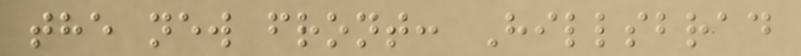the new front: Hillsbrad
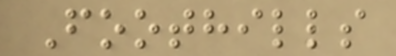Foothills
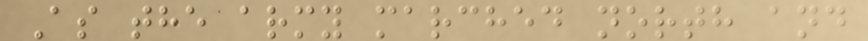As the army marched north and
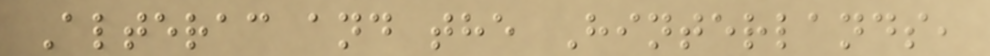Alterac and the Hinterlands,
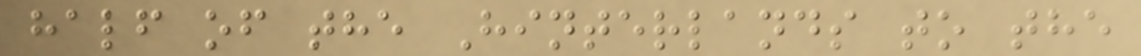half of the Hinterlands to the
